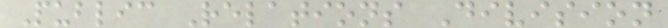Public Relations Division
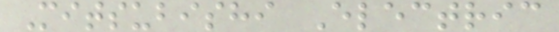Mitsubishi Electric
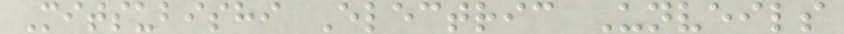Mitsubishi Electric Unveils
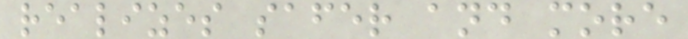realizes safer and more
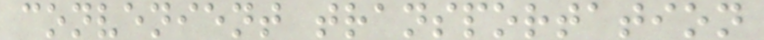convenient transportation
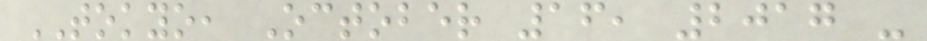TOKYO, October 16, 2017 -
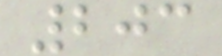203
